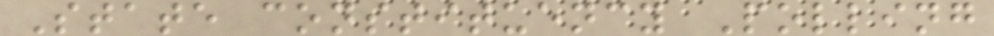State constituency Polling
